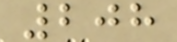208
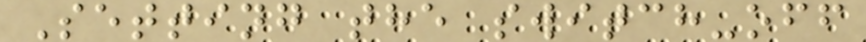Setting the switch-off
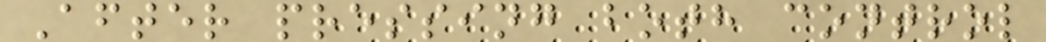After pressing both control
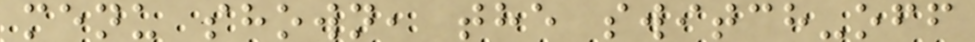menu shown, the switch-off
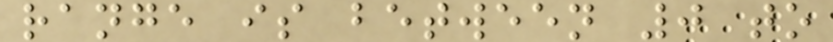range is between 0 to
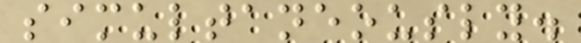simultaneously.
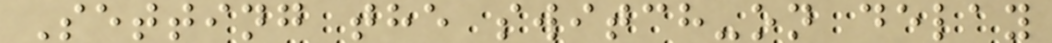Setting the switch-on delay
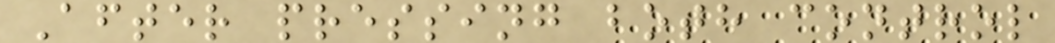After pressing both control
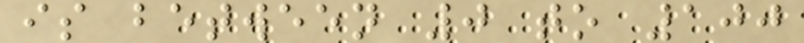is between 0 to 100
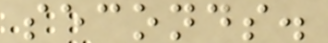seconds.
